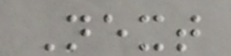Next
